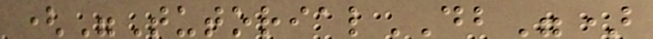("TutorialDB")
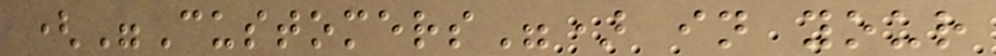("Customers") in your
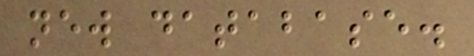new database.
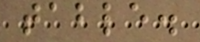table.
